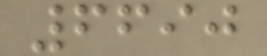6690
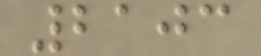2103
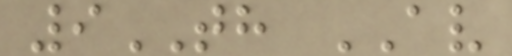9TH AV
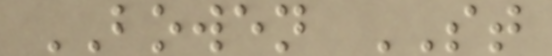BOWEN ST
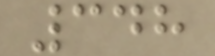348
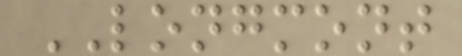LONGMONT
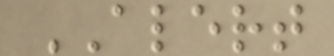ALERT
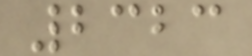2323
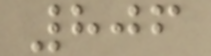806
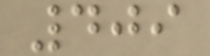409
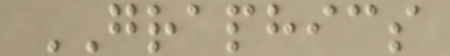GRAPHICS
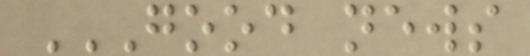GOOD NEWS
